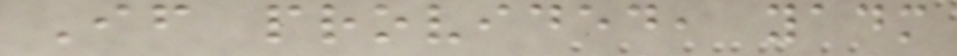If provided, yadm
